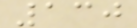130
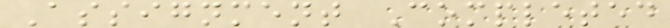Assignment Completed
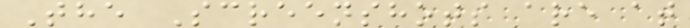The Screenshots are at
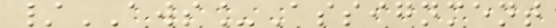/AWS_Assignment
